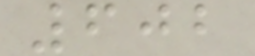602
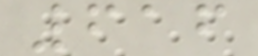616
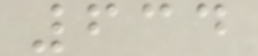634
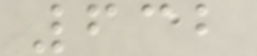632
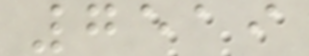7519
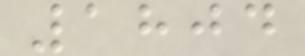1804
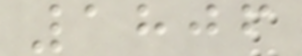1806
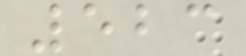523
